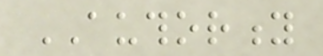AUTHORITY
